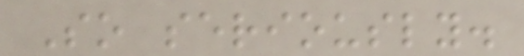So seriously.
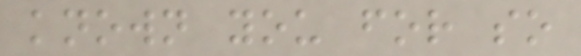known you for so
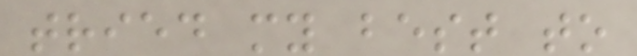tried my best to
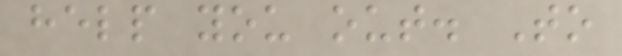help you out. To
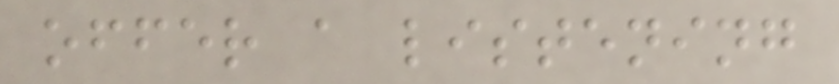offer a listening
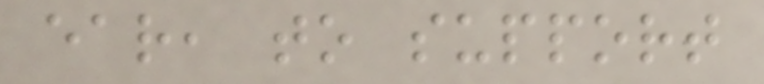ear, to support
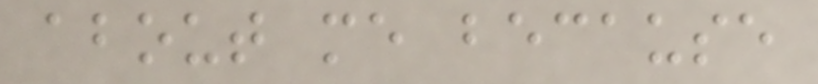about me because
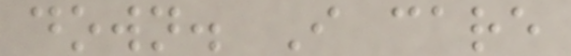down. I care
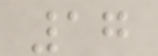17
